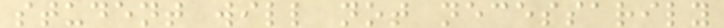student will not necessarily
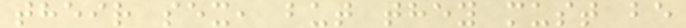their sex, but they must be
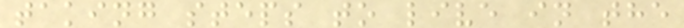taking steps to live in the
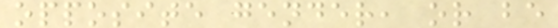opposite gender, or be
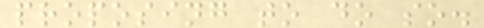proposing to do so.
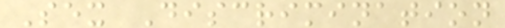Sex Discrimination
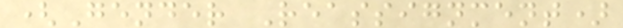(Gender Reassignment)
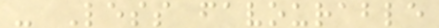- Less favourable
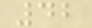42
